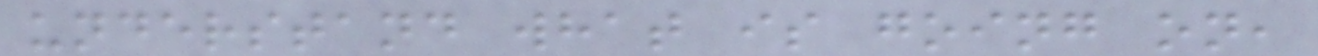understand what is going on,
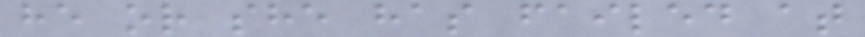he or she has failed at
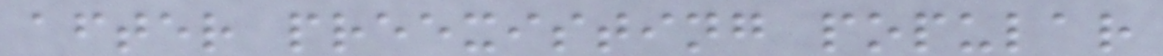after preexisting popular
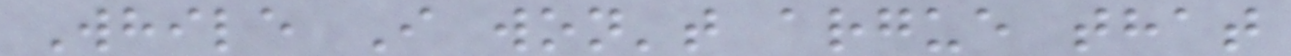While I won't argue that
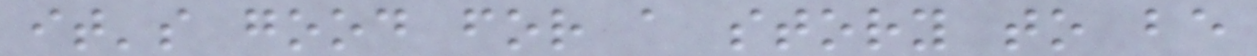it's good for a story to be
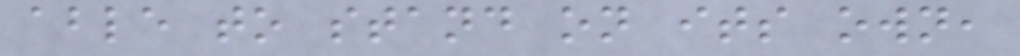able to stand on its own,
